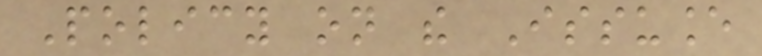Policy on the Issuance
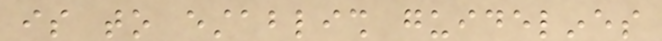is to establish guidelines
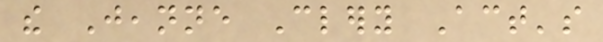the Jeanne Clery Act's
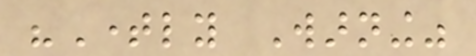"Timely Warning"
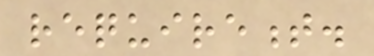requirement.
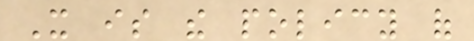It is the policy of
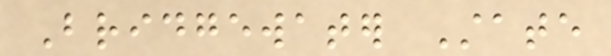Bridgewater State
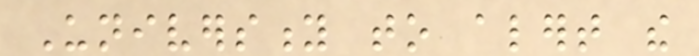University to alert the
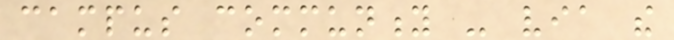campus community - via the
